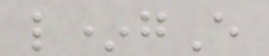l*gE
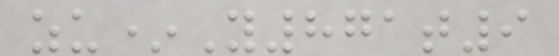zu*Y871t9
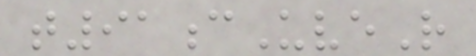t91cUveR
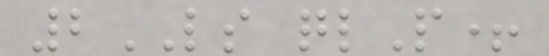2LS qlP+
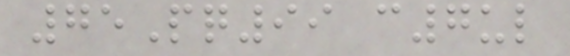75Pq99 c7ul
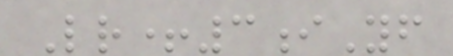Lr+3iYf
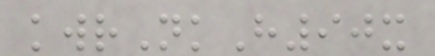kwrNkH90x
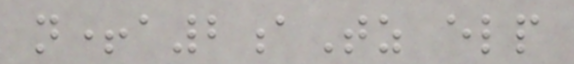n+a2aTz elp
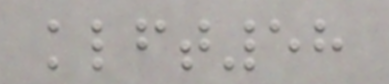klft58
